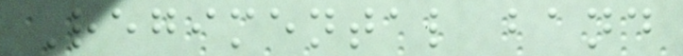Regimental band
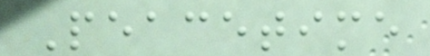Peacetime
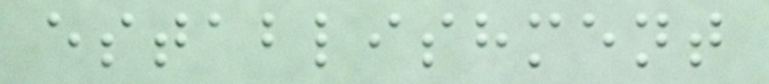establishment
